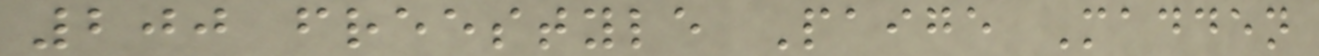200 freestyle Paige Madden
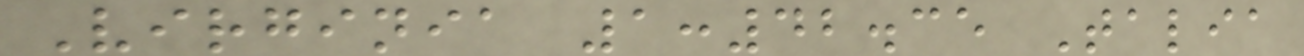Virginia 1:42.35 Talia
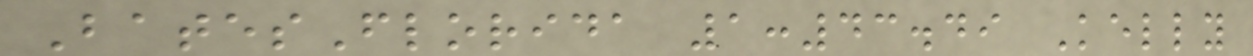BatesFlorida 1:43.49 Kelly
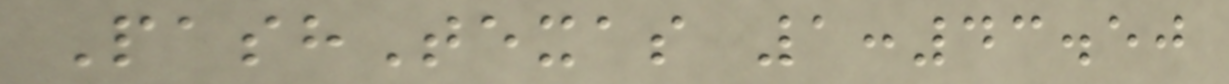PashTexas 1:43.50
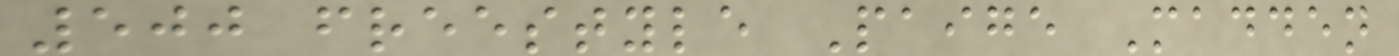500 freestyle Paige Madden
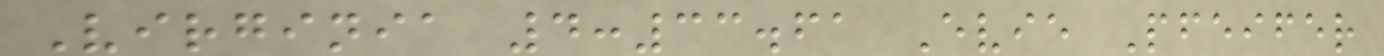Virginia 4:33.61 Evie Pfeifer
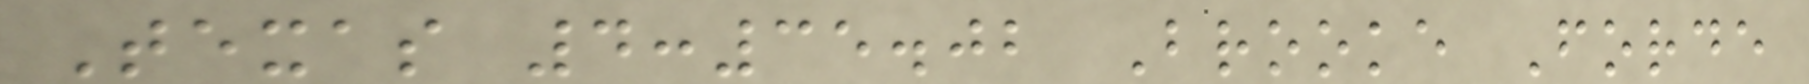Texas 4:35.02 Brooke Forde
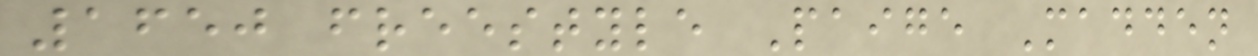1650 freestyle Paige Madden
